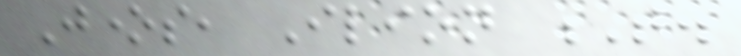Jones, Ilion T.
